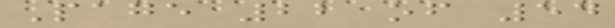Page 22 of 54
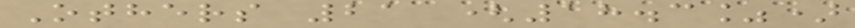Others 21 (18.3%)
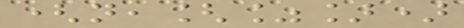(n,[%])
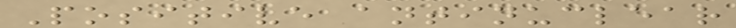Positive antinuclear
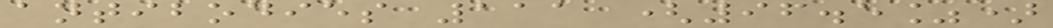antibodies 111 (96.5%)
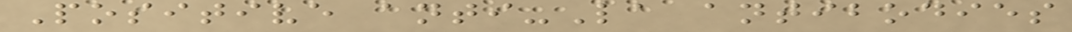Positive anti-La antibodies
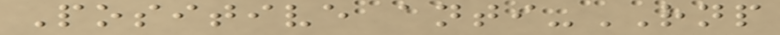Positive anti-RNP
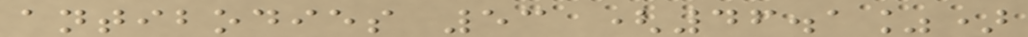antibodies 53 (46.1%)
